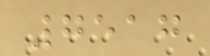7517
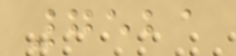7521
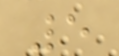5
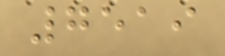7519
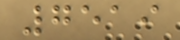7519
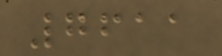7611
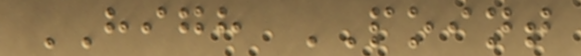HIGH POINT
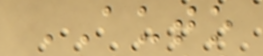AUTO
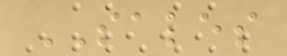SALES
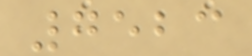7523
